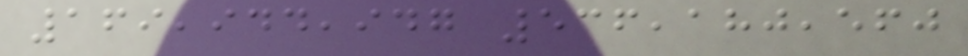169,944,947 536,180,560
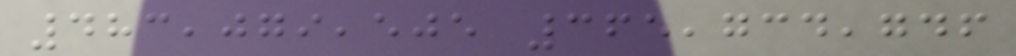483,079,505 365,734,746
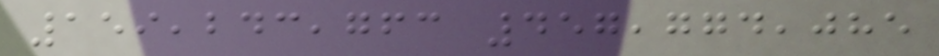159,243,763 457,774,085
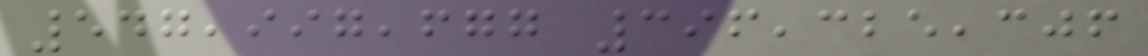547,997,677 396,325,306
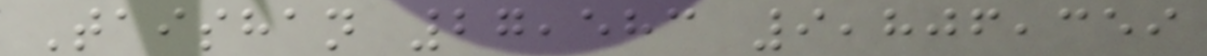Taishan 27,583 9,806,359
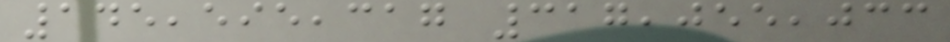145,595,317 317,055,033
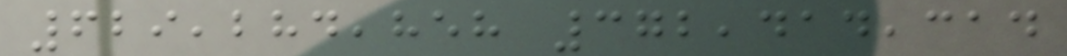629,284,858 372,414,314
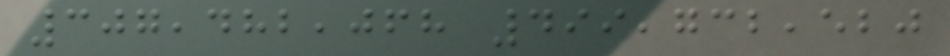307,482,068 499,732,520
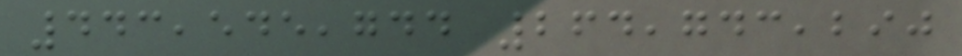443,545,744 264,743,290
